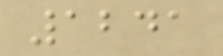1241
